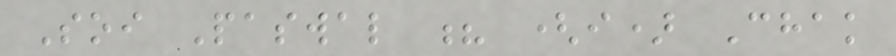Soi Paswal ? (i) Chak
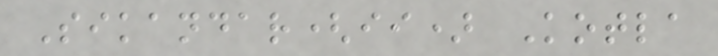Sikandar(ii) Kotla
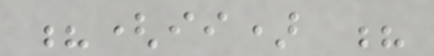?(ii) ?
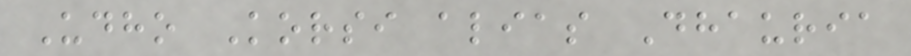Udho Korsi alias Dhauria
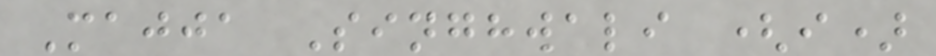Majja Singhwali (i)
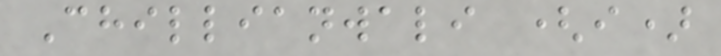Chillianwali (i)
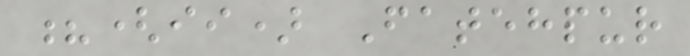?(ii) Fatehpur
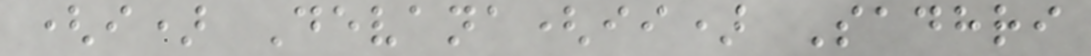(i) Devana(ii) Sadhri
